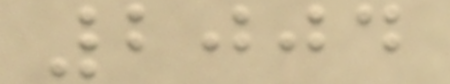2004
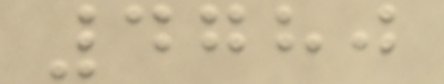4780
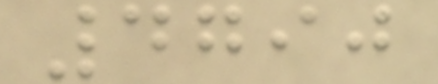4790
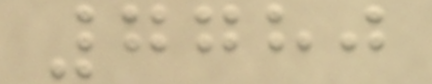7780
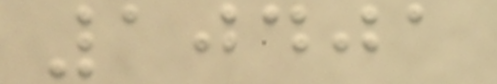10401
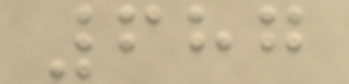687
